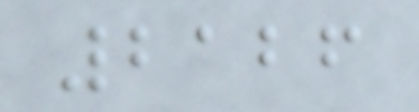2126
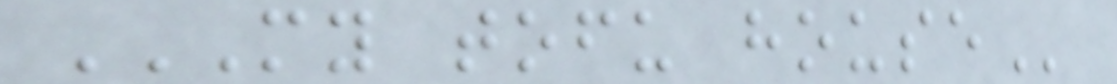MY TOFU HOUSE
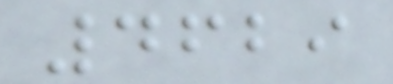4629
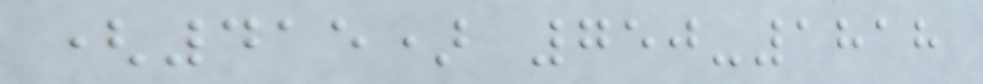(415) 750-1818
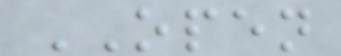OPEN
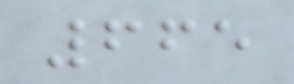665
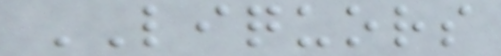LIQUORS
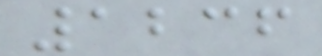1236
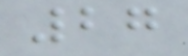27
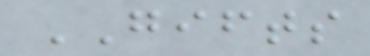GIFTS
